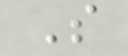S
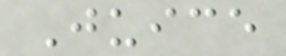Juice
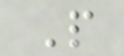P
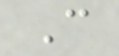C
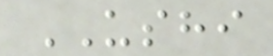USHI
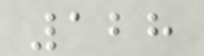128
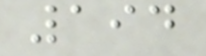194
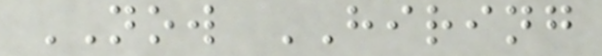NOW HIRING
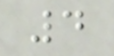4
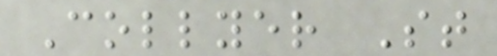Collyer St
